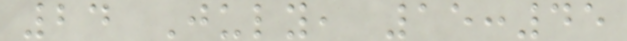24 July, 15:45
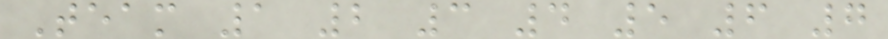Team 1 2 3 4 5 6 7
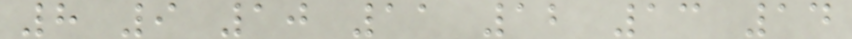8 9 10 11 12 13 14
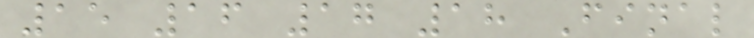15 16 17 18 Final
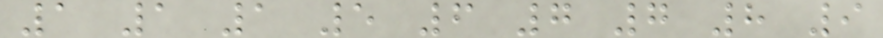1 1 1 5 6 7 7 8 9
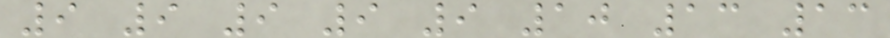9 9 9 9 9 10 13 13
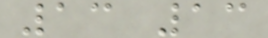13 13
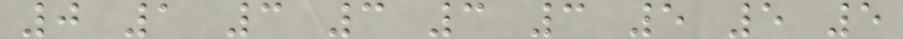0 1 3 3 3 3 5 5 5
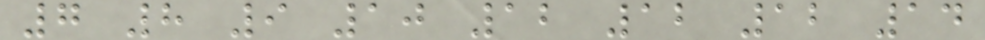7 8 9 10 12 12 12 14
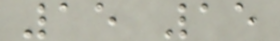15 15
